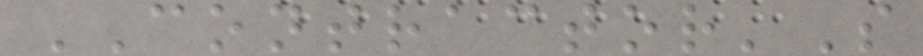CONTRACTOR'S
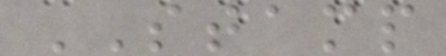STAMP
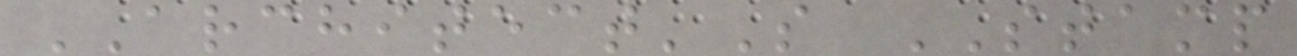ARCHITECT'S STAMP
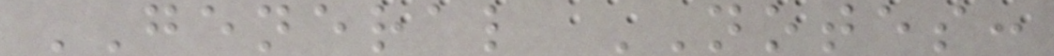GENERAL NOTES:
